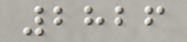2826
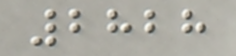2828
